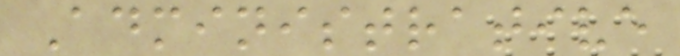Administrative
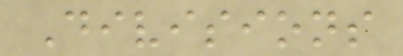Divisions
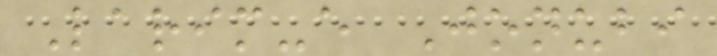Larim-e Jonubi
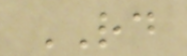RD
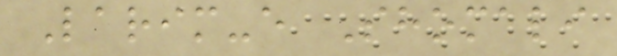Larim-e Shomali
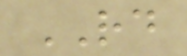RD
